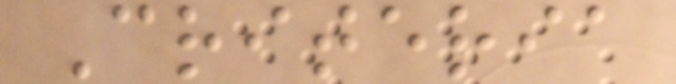Criteria
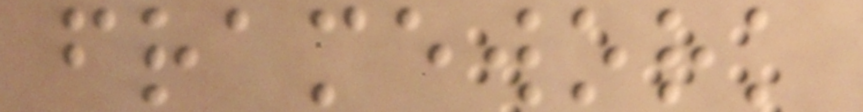framework
